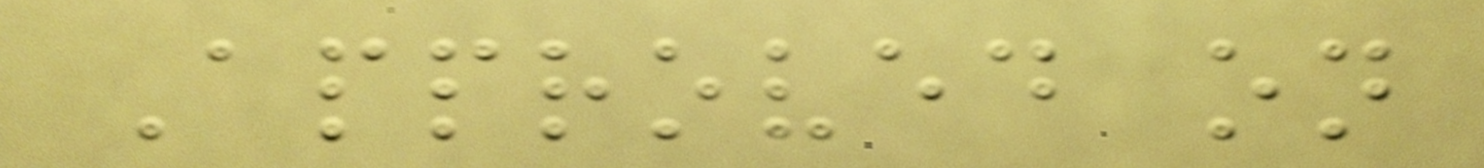Approved on
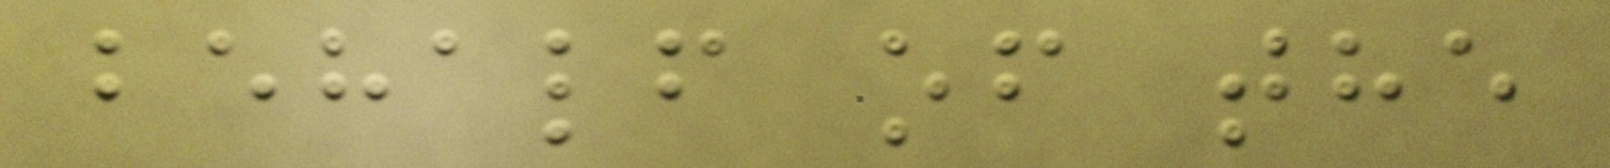behalf of the
